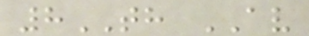8TH AV
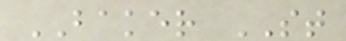BAKER ST
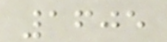1605
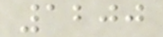1200
